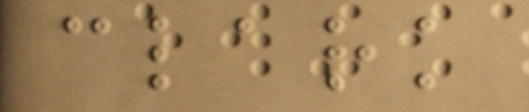clark
